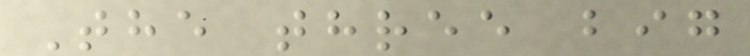The three big
